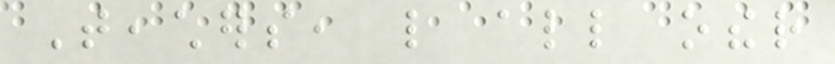Teachers, like all other
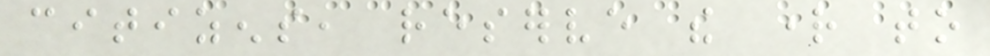citizens, reserve the right to
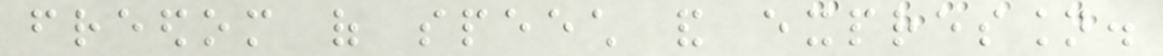freedom of speech and expression.
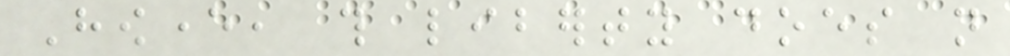However, this liberty does not
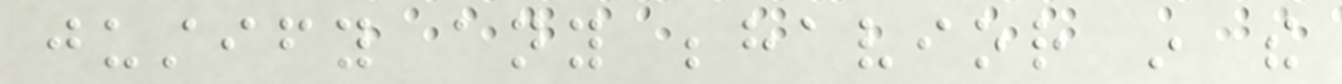justify any behavior in the
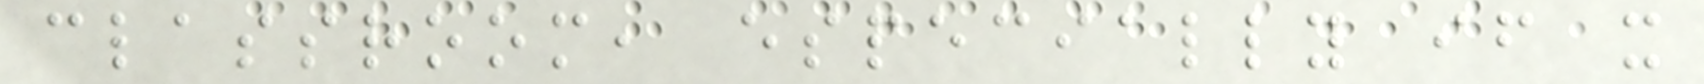classroom, especially if it
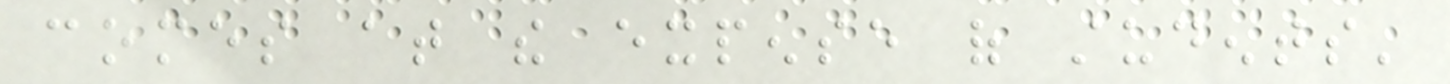comes at the expense of students'
